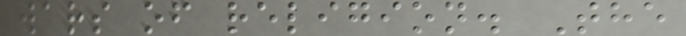wars of religion. The
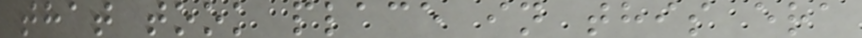that took place in this era
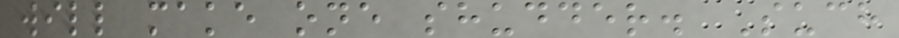will make one shudder. Such
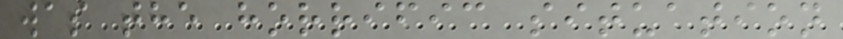was the horrific situation
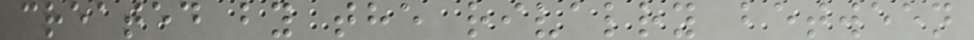created by the rivalry between
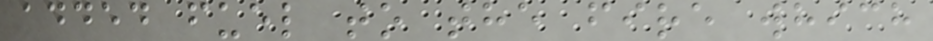added fuel to the fire which
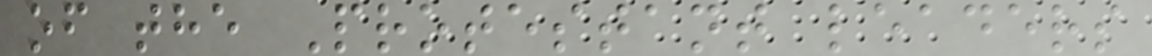of the Protestant leaders
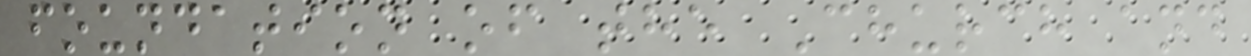foundation of the Church and
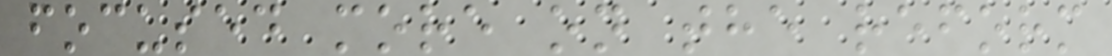focused more on the reform
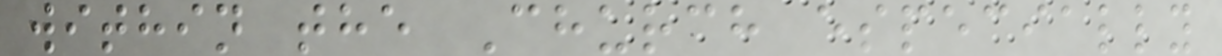within the Church especially
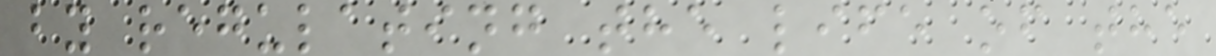by regulating the life of the
